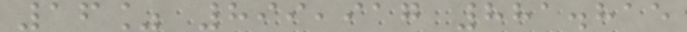16% 899,917 881.815
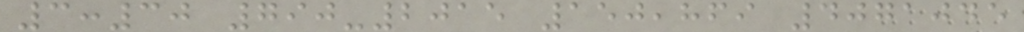3:30 790-2015 150,869 4071045
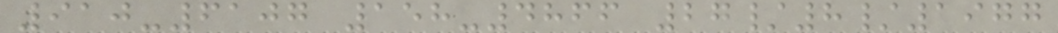910-6107 158-4866 27/8/1977
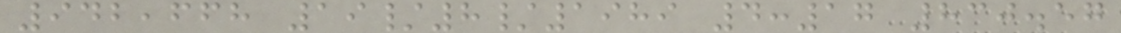942,668 19/8/1989 4:17 830.57
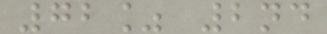72% 2nd
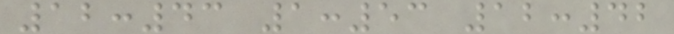12:43 1:53 12:42
